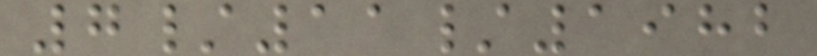7/11/1982
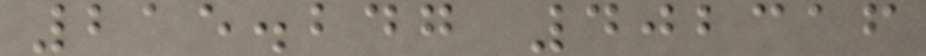215.247 402316
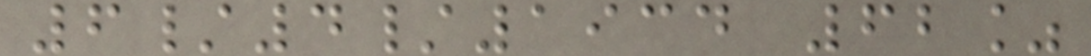6/4/1934 62%
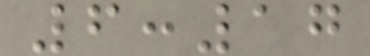6:17
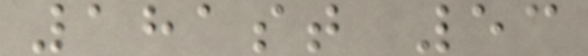181st 53
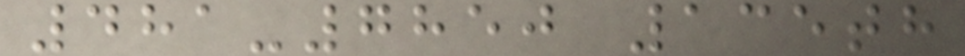481-7850 135th
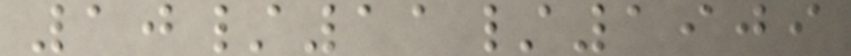10/11/1909
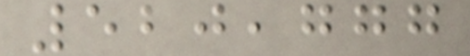520,777
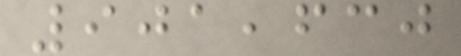901,630
